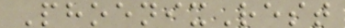PhoenixRest
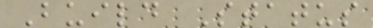Build Status
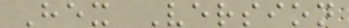Hex Version
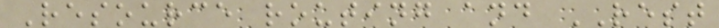Resource routing and REST
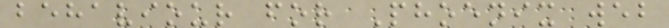behaviour for Phoenix web
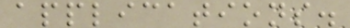applications.
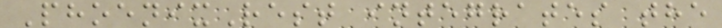PhoenixRest integrates the
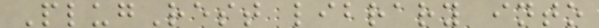PlugRest library into
